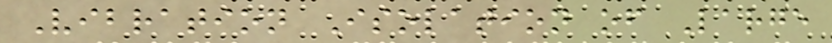Vibration Isolation of Large
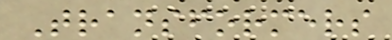Transformers
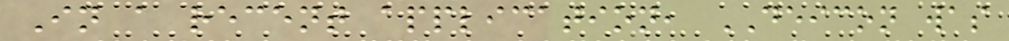In a recent application, DEICON was
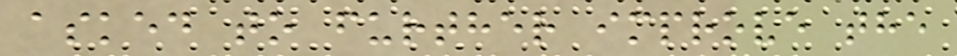asked to further improve the
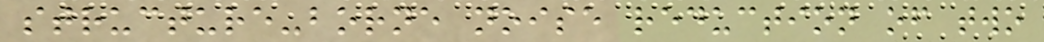structure-borne noise reduction of two
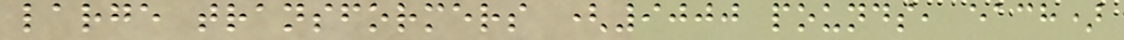large transformers (9000 pounds, each)
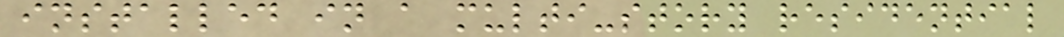installed in a multi-story residential
